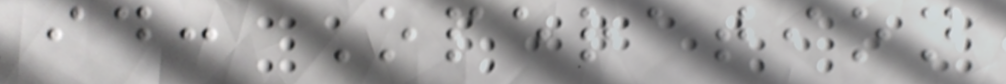id: Operation
